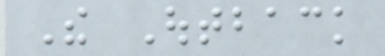The Outback
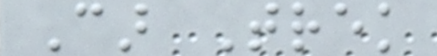Car Trek
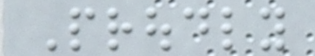Proudly
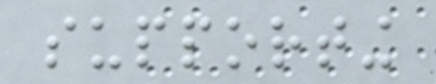supporting
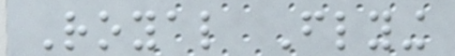Royal Flying
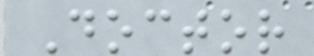Doctor
